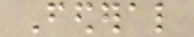Federal
